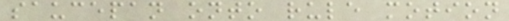saucepan onto rule motion
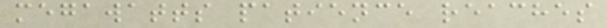megawatts patience reaches
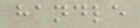handle
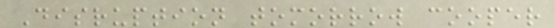Disruption tomorrow cooper
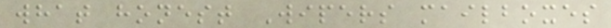what honest Wipers mailboxes
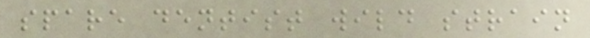spare dentist wild strain
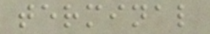terminal
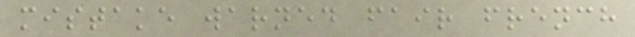mistake warned fair french
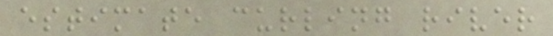estimate curling river
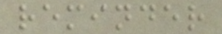reminder
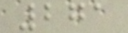271
